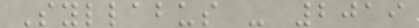Syllabus - 2019
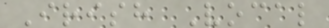Irish Vocal
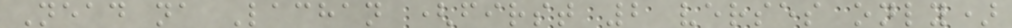Nead na Lachan (first 2 verses only)
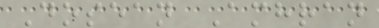Dosean Amhran
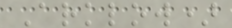Arklow)
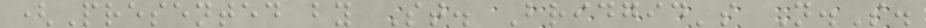(Presented by St. Bridgid's N.S.
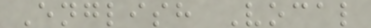English Vocal
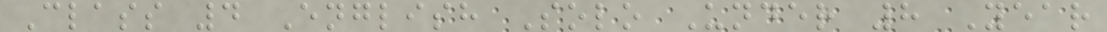Class 4 English Solo Under 8 Year
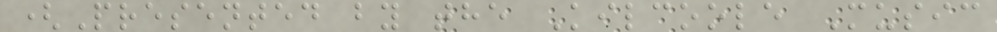(Presented by the Kilcoole Music
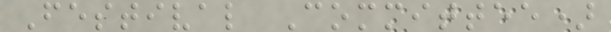Festival Committee)
